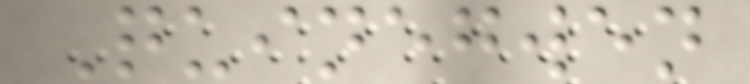Quinegwen
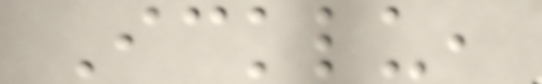Icklu,
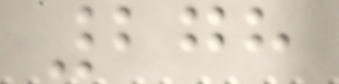278
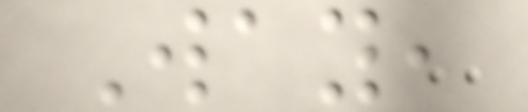Way,
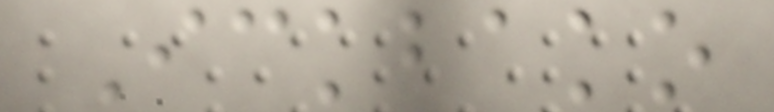Ickbako
